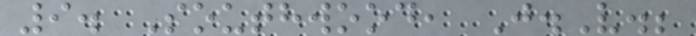9. Southwood, J.V.;
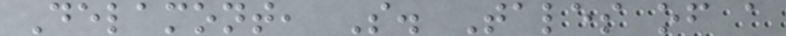Delamont, S. Tales of a
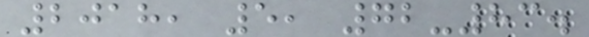2018, 5, 72-83.
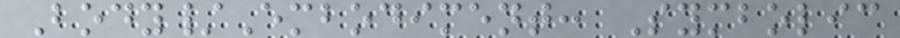Body/Embodiment: Symbolic
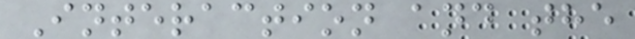Interaction and the
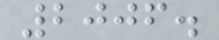2006.
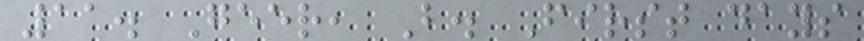11. Geer, B. First days
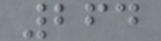264
